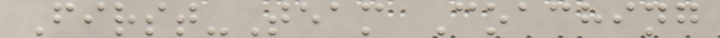First-Team Coaching
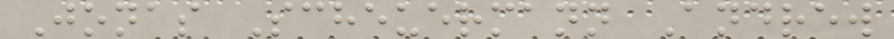Jonas Scheuermann Andrew
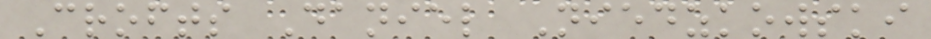Crofts Daniel Niedzkowski
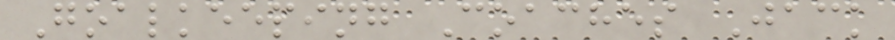Goalkeeping Coaches Jack
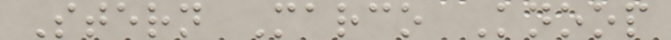Stern Marco Knoop
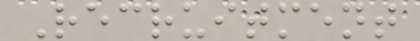Recruitment
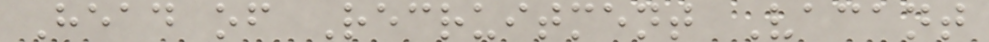Head of Recruitment Vacant
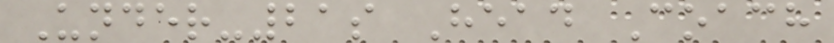Under-21s Head Coach
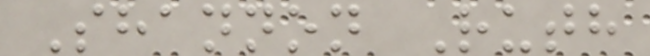Shannon Ruth
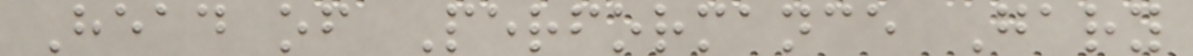Head of Performance Gary
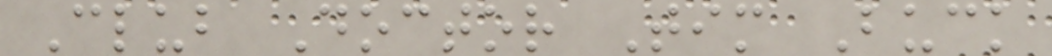Club Doctor Tim Buck
